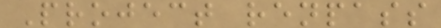Project renpass
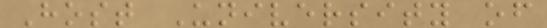Host University of
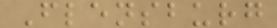Flensburg
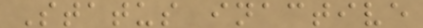Status inactive
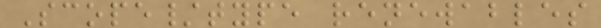Scope/type renewables
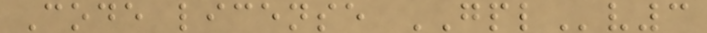Code license GPLv3
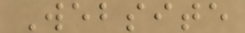Website
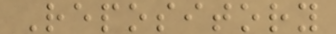Repository
